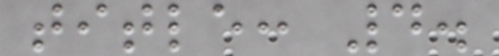title: 4.
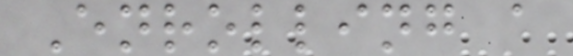Enrolling a
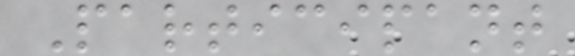Participant
